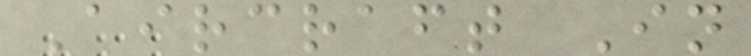Aircraft In
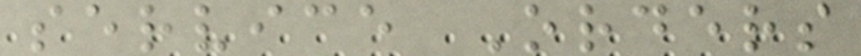service Orders
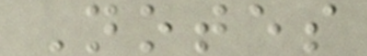Notes
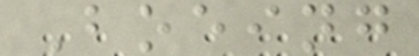Boeing
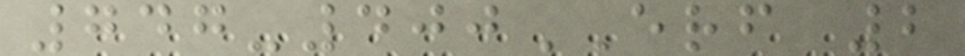747-400ERF 2
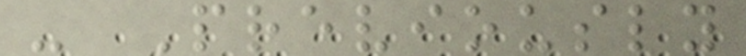- Previously
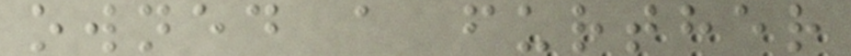owned a further
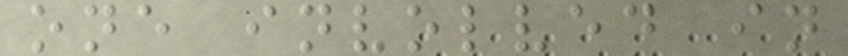one involved in
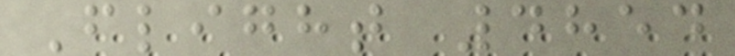Flight 4854
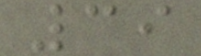39
